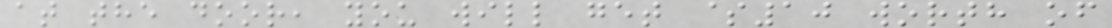at the door, you will get $10 worth of
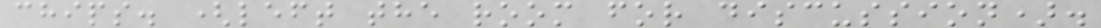chips. (left the room for discussion).
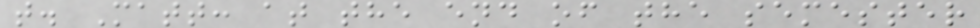t. Matt: at the end of the semester
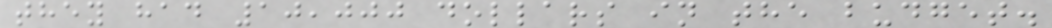they had 10,000 dollars in the budget.
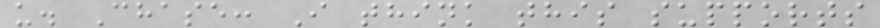u. Chase: I think this supports
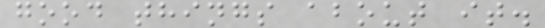good things about it.
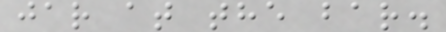jar at the bar.
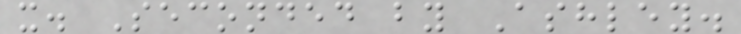x. Seconded by Ashley.
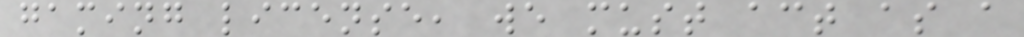gaming license, we must act as a
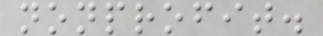nonprofit.
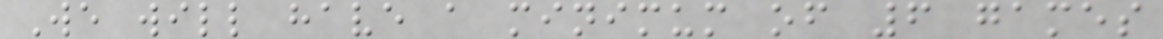We will have a minimum of 6 games
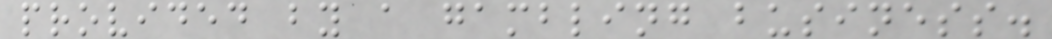provided by a gambling business.
